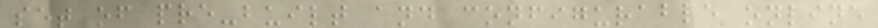set of pre-built and configurable online
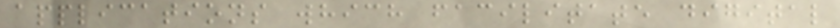applications which facilitate digital
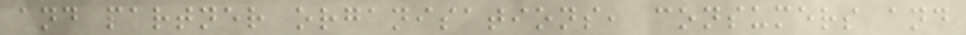and partner organisations, consumers and
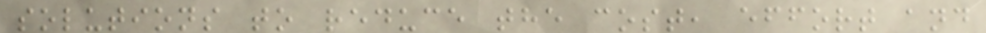solutions to reduce the cost, effort and
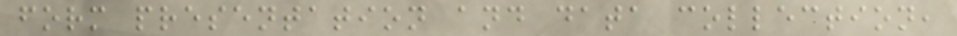form presentation and data collection,
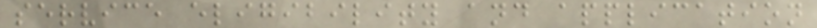service eligibility and application
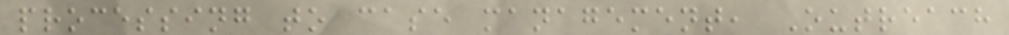processing to case management, Outreach
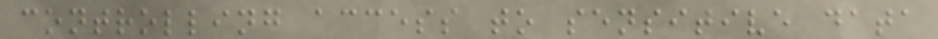controlling access to sensitive data
